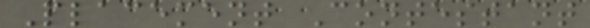Placement Contestant
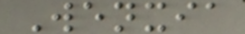Wenxia
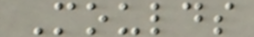Moulds
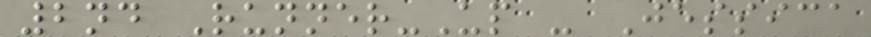2nd Runner-Up - Jessica
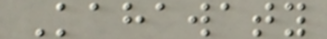Kahawaty
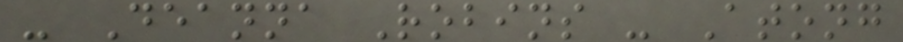- Deanna Robins - Atong
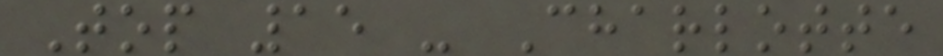Top 15 - Charlotte
